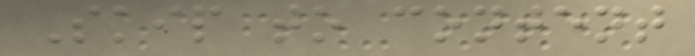Skip to content
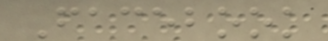Facebook
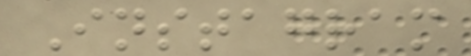Instagram
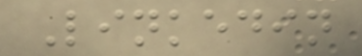Linkedin
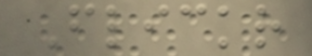Flickr
